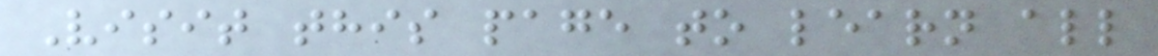Visit this page to learn all
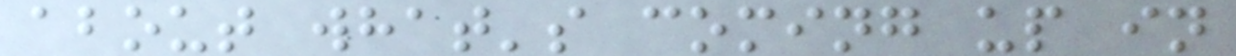about what's coming up in
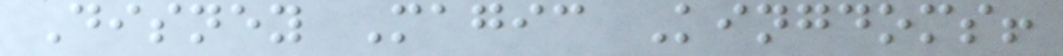Disney Magic Kingdoms!
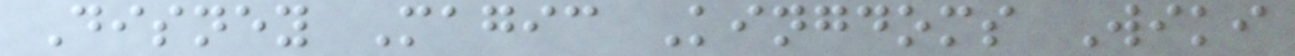Disney Magic Kingdoms Wiki
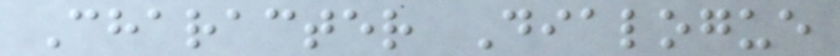Character Dialogue
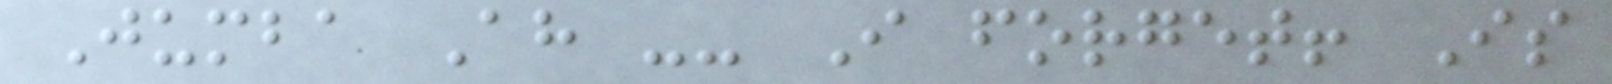Jumba Ah -- I forget! Is
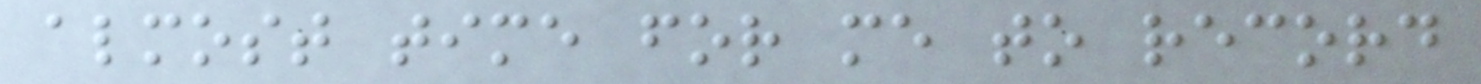almost time for me to record
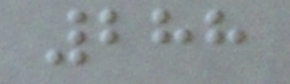288
